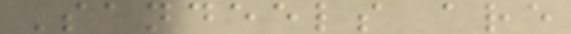Sandeels are
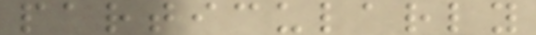particularly
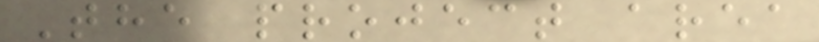The project area
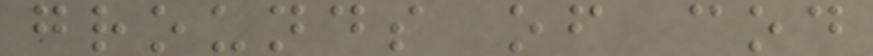grounds of cod
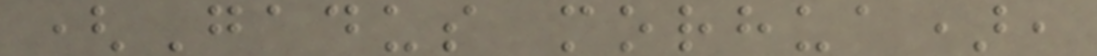(Gadus morhua),
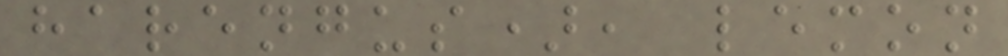harengus), lemon
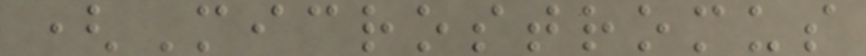(Microstromus
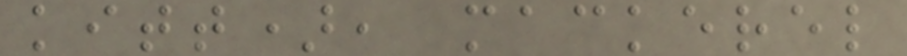kitt), mackerel
